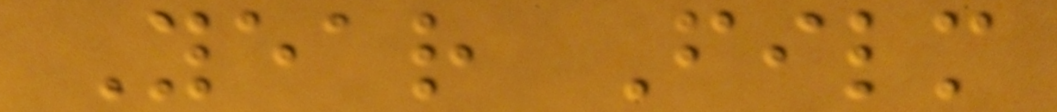Year Film
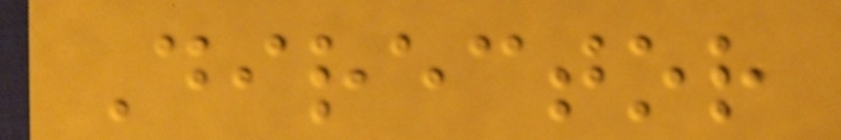Director
